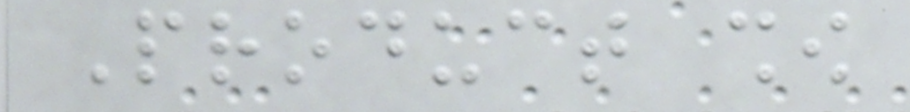Product show
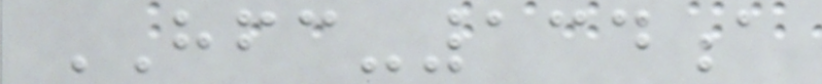HFC-134a
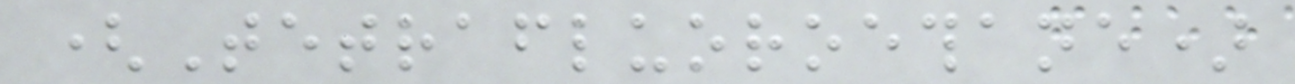(Tetrafluoroethane)
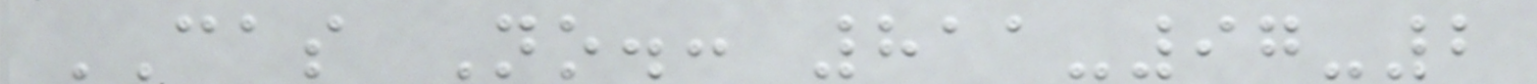CAS No.: 811-97-2
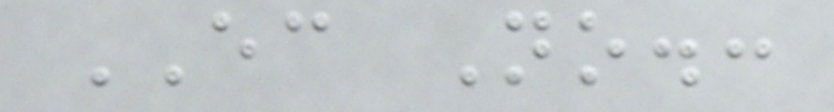EC No.:
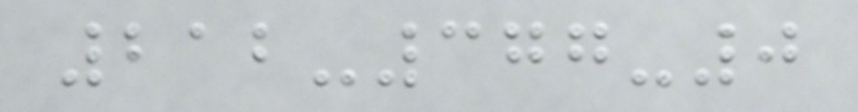212-377-0
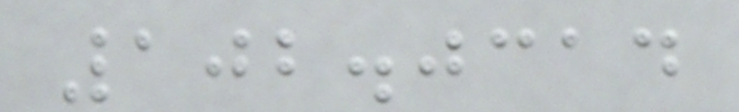102.0314
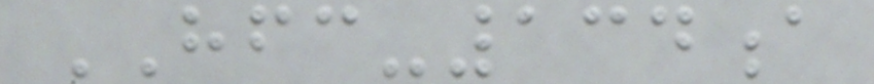HFC-134a
